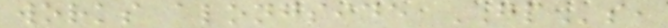works alongside GPs,
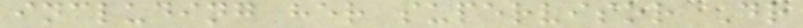including her supervisor Dr
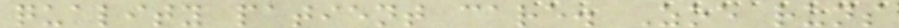quality patient care. Zoe runs
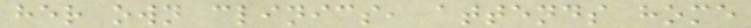her own clinics, attends home
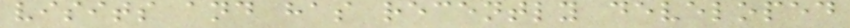visits and has recently developed
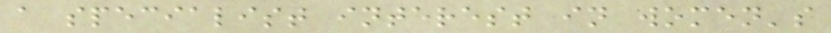a specialist interest in women's
